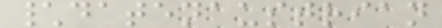\datenaustrian
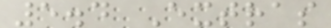5.4 Extras
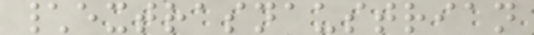\extrasnaustrian
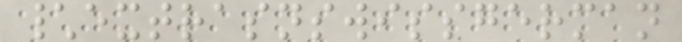\extrasnswissgerman
